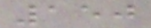150
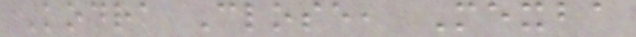Kodra Close, Mexba
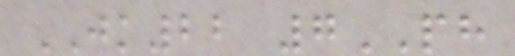JK22 7PH
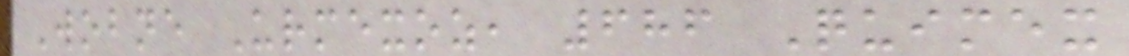Wobne Urmexoz, 686 Quimex
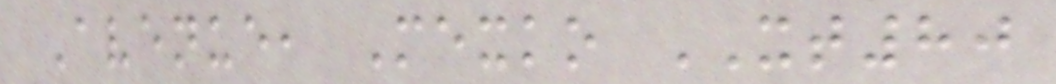Avenue, Mexko XT80
